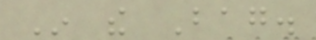In the Bag.
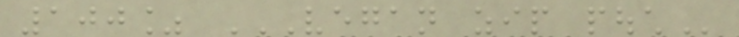100% VEGAN ZIP POUCH
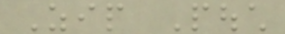Zip Pouch
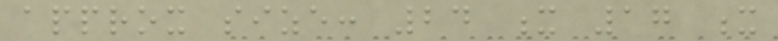approx size: 24 x 17 x
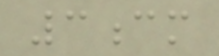3cm
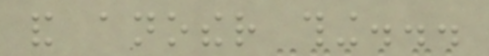and another thing...
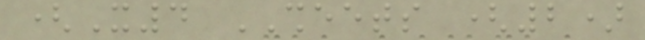(X4 SHEETS (2)
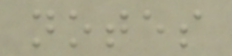notes
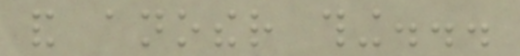and another thing...
